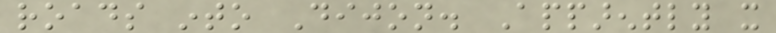roads into Dijon. Apparently it
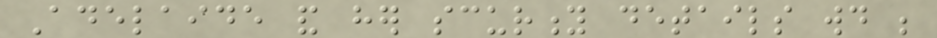Adelaide and her scurity details would be
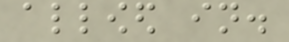allowed in.
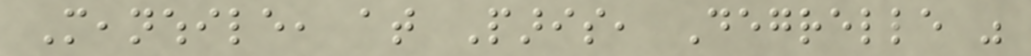Meanwhile, at Paris, Degrelle was
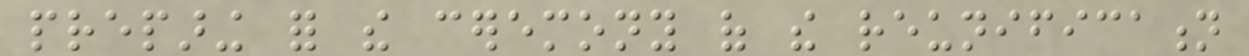preparing for the ceremony of the reunification
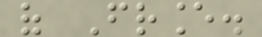of France.
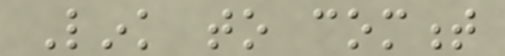Link to comment
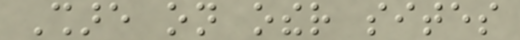Share on other sites
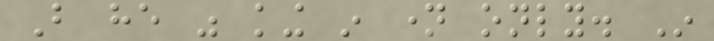But he was king in name only. In
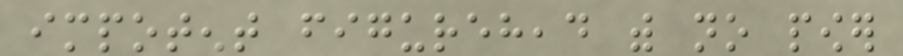impotent figurehead with no power
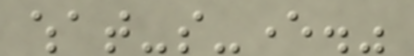what-so-ever."
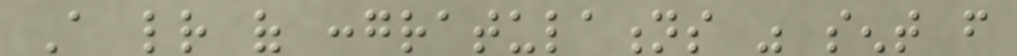A letter of congratulations was sent from
